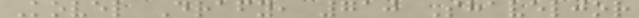Kovel Drafy, 710 Shaveljor
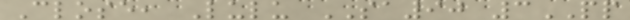Close, Lulu SA90 3PP
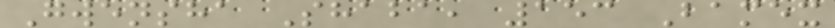Gwensha Shaba, 153 Bamex
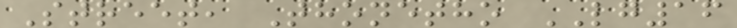Street, Thonetho LG16
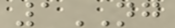1NG
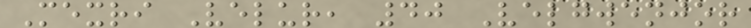Mexri Velur, 40 Velgwenjor
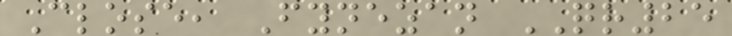Close, Fynezan QR25
